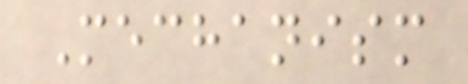Mechanism
